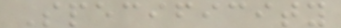Specificity
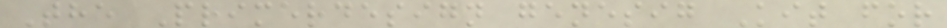The Primerdesign genesig Kit for
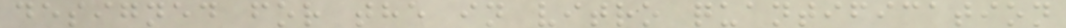designed for the in vitro quantification
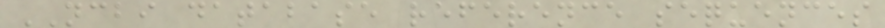NCBI database reference sequences
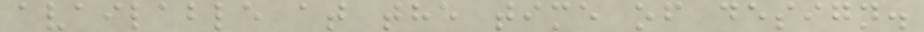available at the time of design.
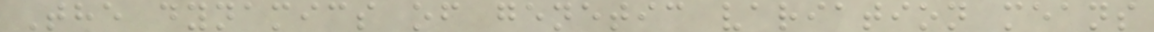The dynamics of genetic variation means
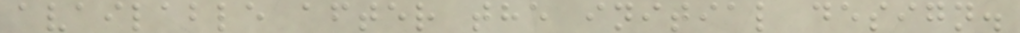available after the initial design.
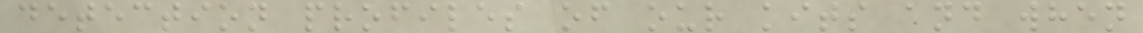detection profiles of our kits and when
